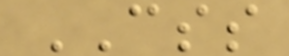CSS
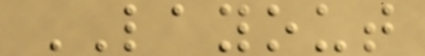LAYOUT
